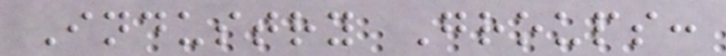Industry Groups:
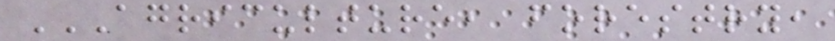AGRICULTURE, FORESTRY,
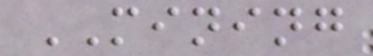MINING
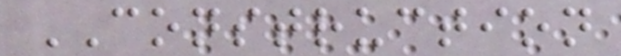CONSTRUCTION
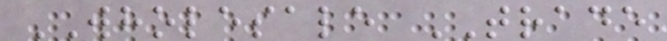WHOLESALE TRADE
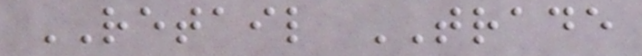RETAIL TRADE
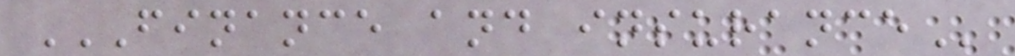FINANCE AND INSURANCE
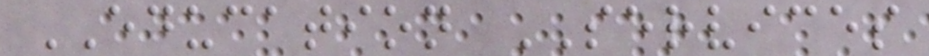EDUCATION SERVICES
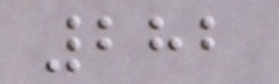282
